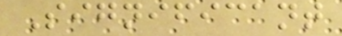Significant
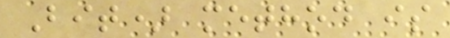Bit) method is
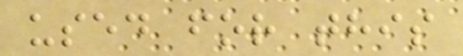used for this
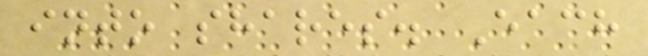into shares. Each
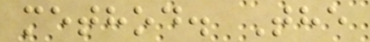method. The
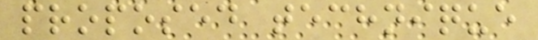proposed technique
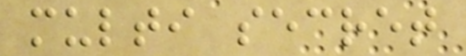multi secret
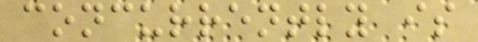concurrently is
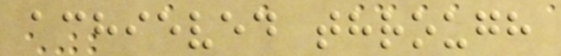achieved through
